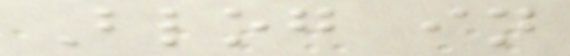Blog in
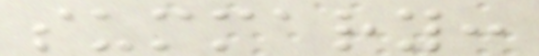summary:
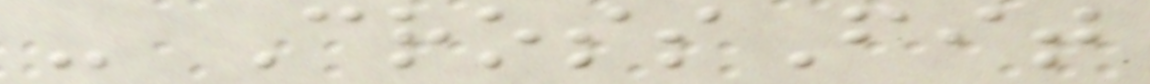- CrossFit
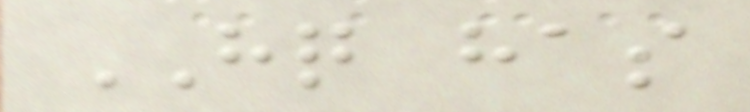HQ has
